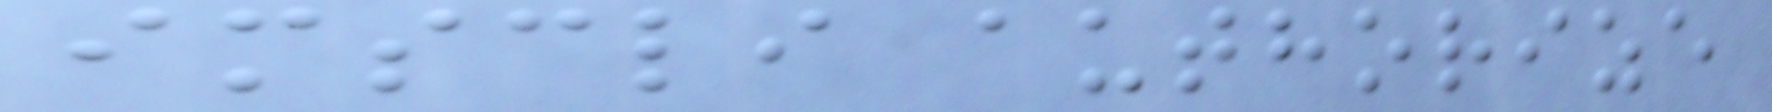imscli authorize
